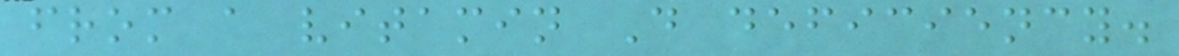from a vitamin D deficiency.
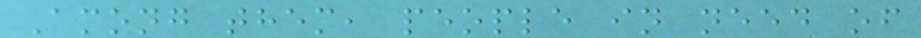Among them, people in need of
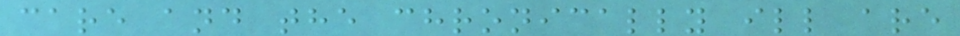care and the chronically ill are
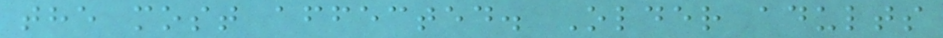the most affected. Older adults
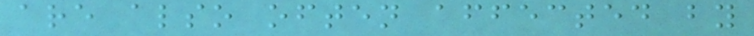are also often affected by
